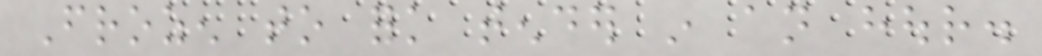Frozen to fork tender in an hour.
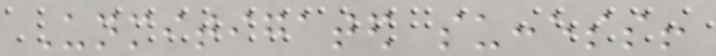Unmitigated success!
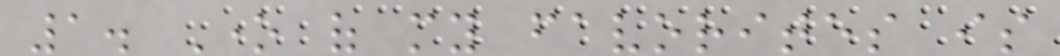1. One of my favorites is
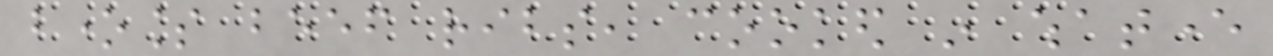boneless beef ribs, cooked in whatever
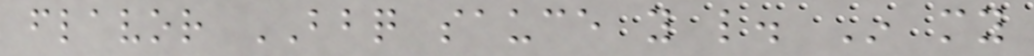flavor BBQ sauce you like. In my
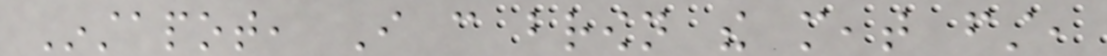Instapot, I can brown the meat first,
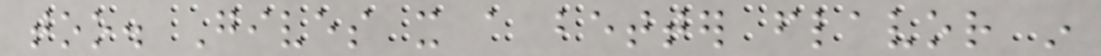too. Gives it a better flavor in
